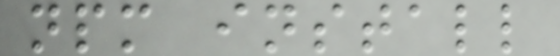npm install
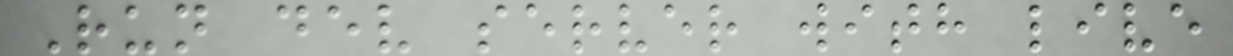Run dev server with live
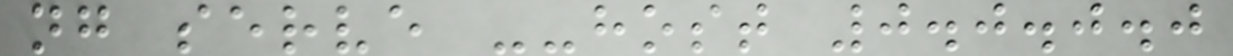ng serve --host 0.0.0.0
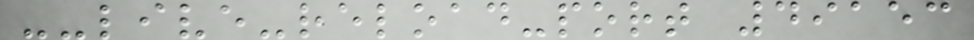--live-reload-port 49153
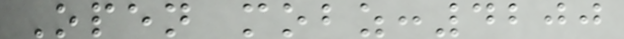Open mobz:4200
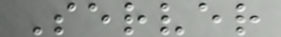Server
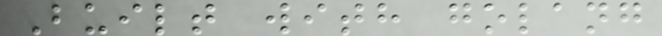Built with golang
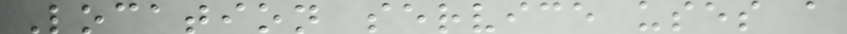Location service uses a
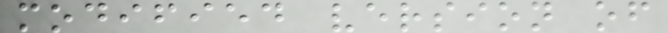modified version of
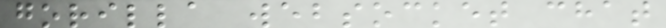gorilla websocket chat
